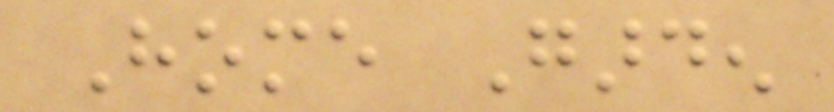Home Garden
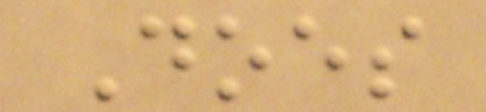Does
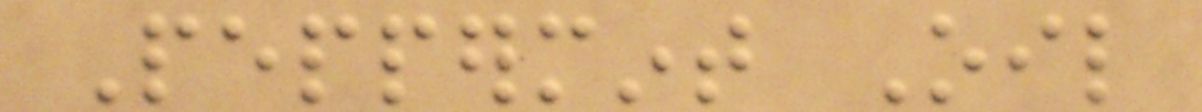Peppermint Oil
